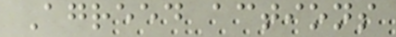Agreed actions
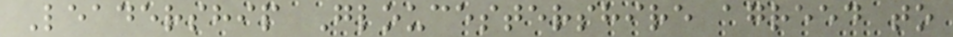Leadership Gloucestershire agreed to
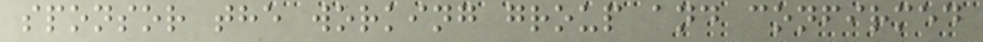sponsor the working group and confirmed
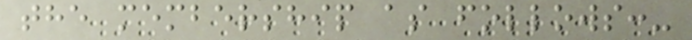the membership as follows:-
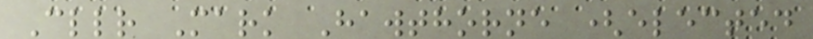Cllr Mark Hawthorne (elected
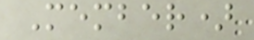Member)
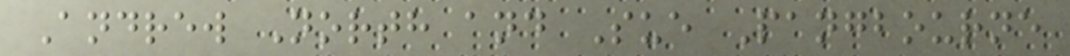Andrew North and Sue Pangbourne
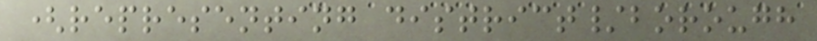(representing district/borough
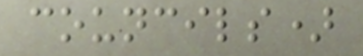councils)
